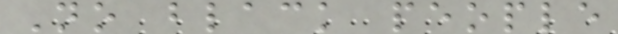No black people
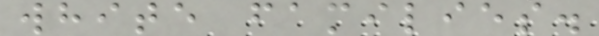white families.
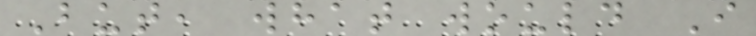But, what would I
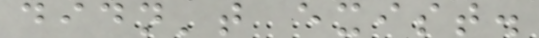didn't exist.
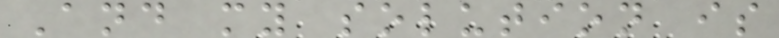And my solution is
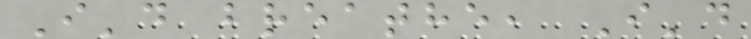I'd breathe, I'd
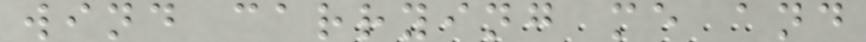wind carrying me and
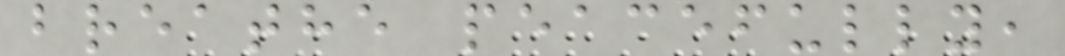breathe peacefully,
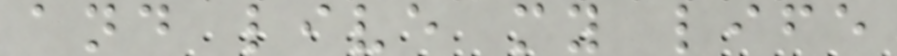and live my life
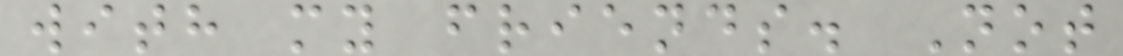with my friends. Not
